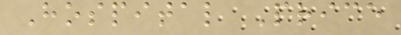Hospital Price
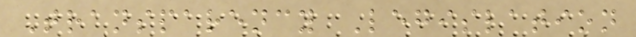Transparency Legislation
